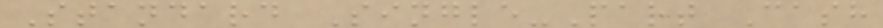Standard Single-Part Cash
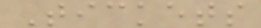Tickets
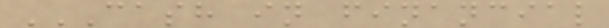CASH IN FINANCIAL
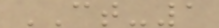CT-1
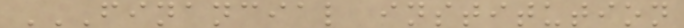FINANCIAL INSTITUTION
